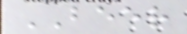BEER
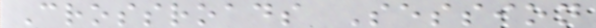Crossroads Session
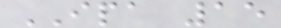IPA 15
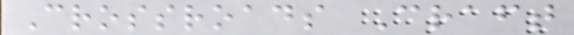Crossroads Craft
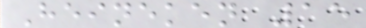Heineken 15
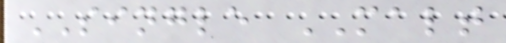SINGLE MALT
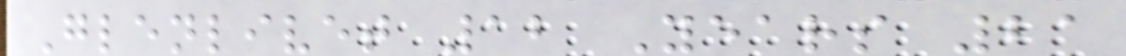Glenlivet 12 Years 21
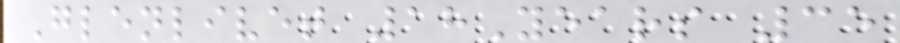Glenlivet 18Years 35
